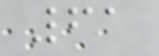61
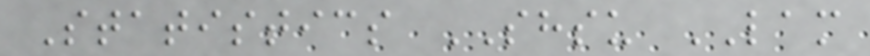Statistics SHSU LAM
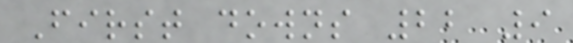First downs 22 9
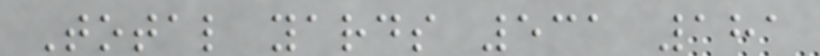Total yards 531 181
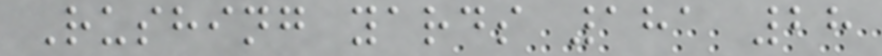Rushing yards 181 28
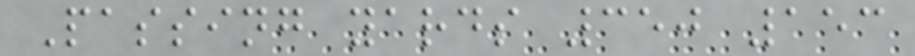Passing yards 350 153
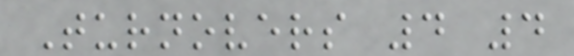Turnovers 4 4
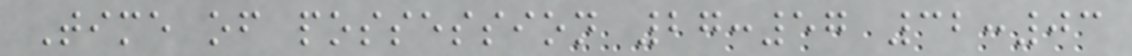Time of possession 27:57 32:03
